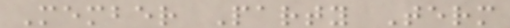Member Party Term
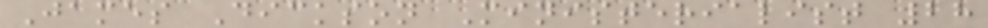James Dickson Ministerialist 28
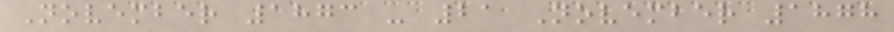November 1873 - 21 November 1878
